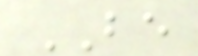BE
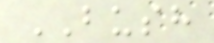BUSH
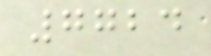7724
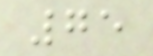75
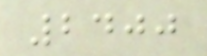2400
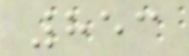853
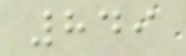849
